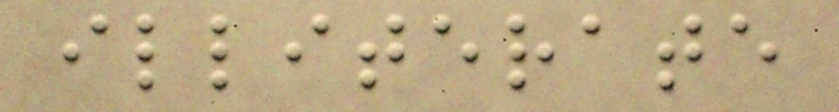illiterate
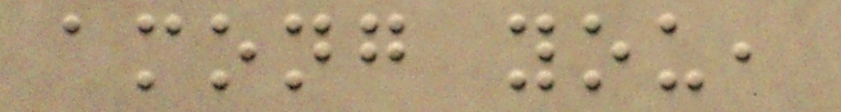among you,
